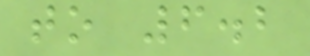to 6.2
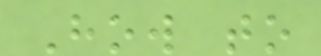How to
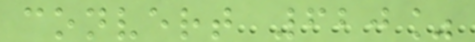convert 620%
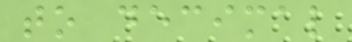to decimal
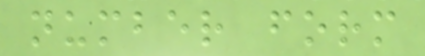number form
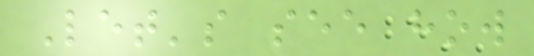Let's see how
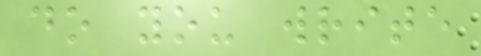do you write
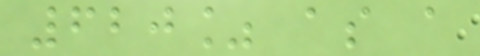620% as a
